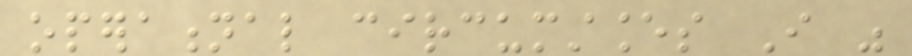operational circumstances I was
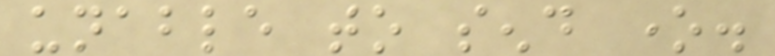unable to send one.
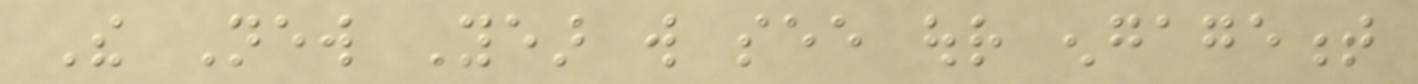The New Year will see our engagement
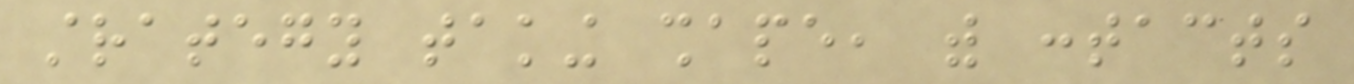strategy taking shape, with contacts
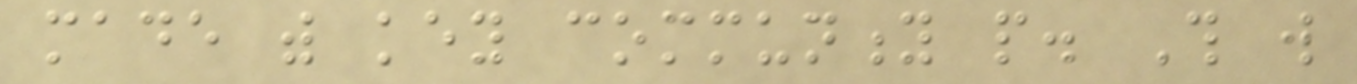made with key community people. This will
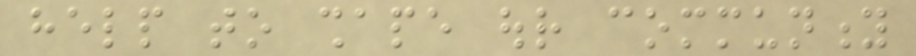help to shape our community
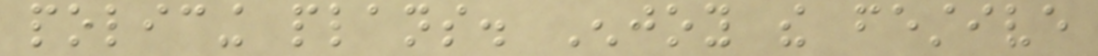policing plans. Enjoy the festive
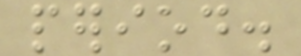period.
